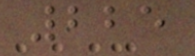225
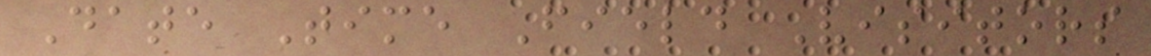Date Time Field Visitors
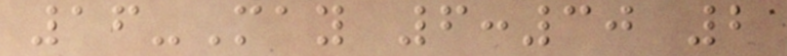16-May 6:30 2
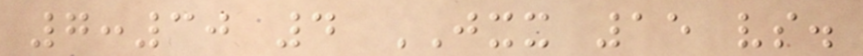7:30 4 JXX 15 vs.
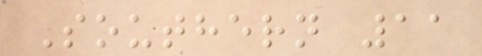Southern 11
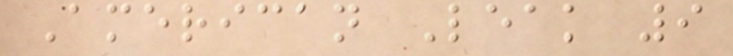American Leak 9
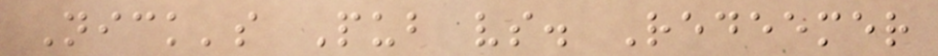Nick's Pub vs. Redeemer
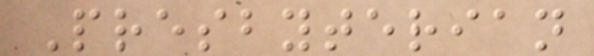Presbyterian
